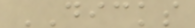DICKS
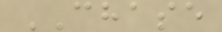CHASE
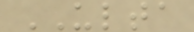ULTA
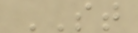ST
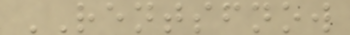RENTSFNOW
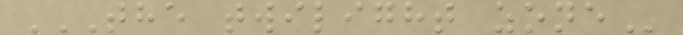THE TWILIGHT ZONE
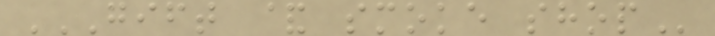GIFT & SMOKE SHOP
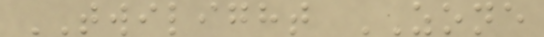TWILIGHT ZONE
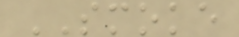SMOKE
